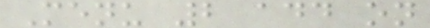Menu 2 add on
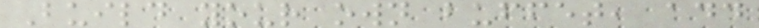Build your own buffet, add
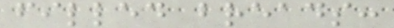filled breads:
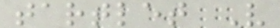tartlet V
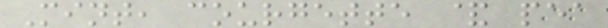Mint, courgette & pea
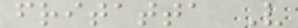fritatta V
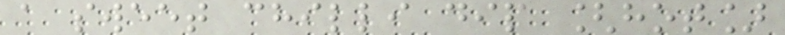a sweet chilli dip [hot]
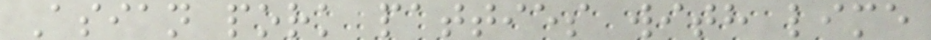Asian pork patties with lime
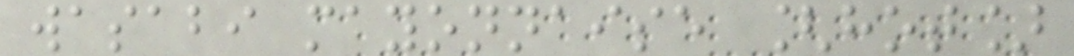wasabi mayonnaise [hot]
